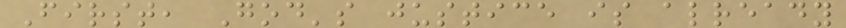First, God's justice is already
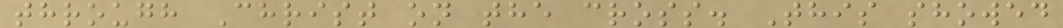through Christ on the cross. This showed
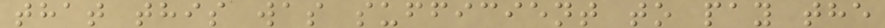that this was sufficient to pay the
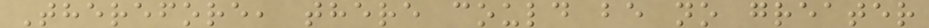Therefore, there could be no greater
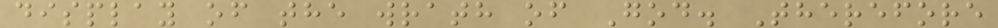display of the wrath of God. Therefore
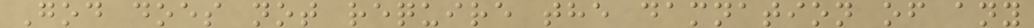God does not require the damnation of any
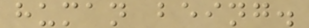human being.
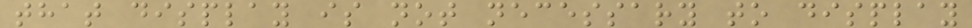that display is not necessary to display
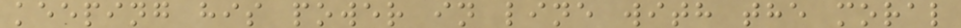keeping his power in line with the moral
